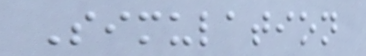Simulation
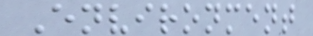Environment
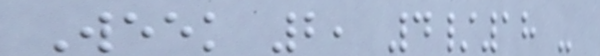Week 2, 4/18 -
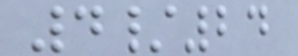4/24
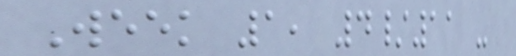Week 1, 4/11 -
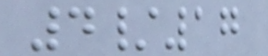4/17
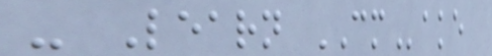- Learn CMake
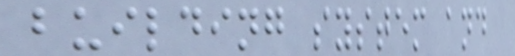building system and
